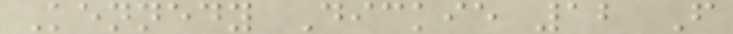Kennedy Dickie 12 F
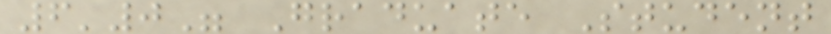6'0" Graduate Student
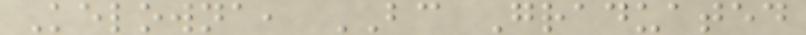Kelowna, BC Graduated
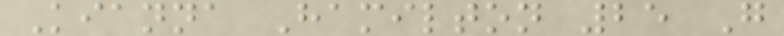Kianna Hamilton 25 G
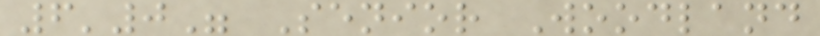6'0" Senior Woodland
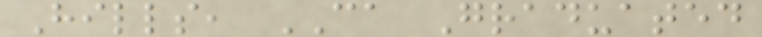Hills, CA Graduated
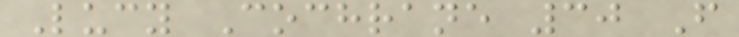Lucy Cochrane 30 F
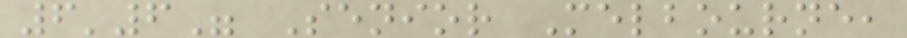6'6" Senior Melbourne,
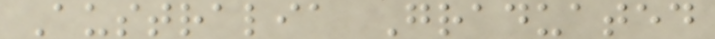Australia Graduated
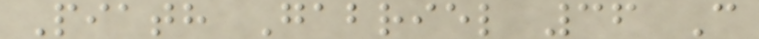Piath Gabriel 36 C
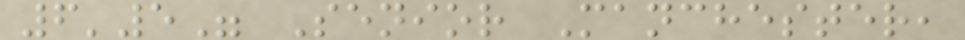6'5" Senior Manchester,
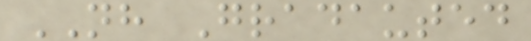NH Gradauted
